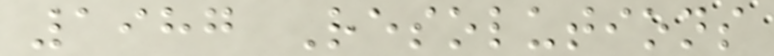1987 Resolutions
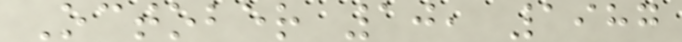October 10, 1987
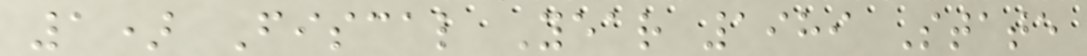1) Fiscal Year 1989 State
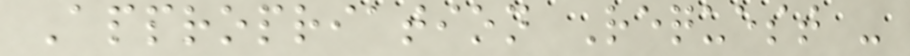Appropriation Request -
